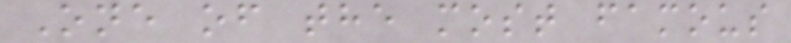One of the most famous
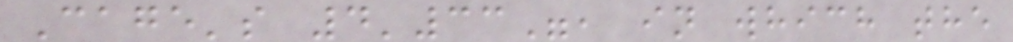Cage's 4'33", in which the
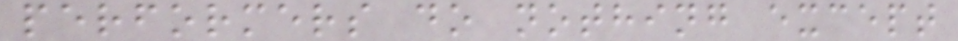performers do nothing except
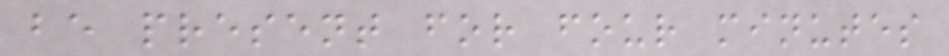be present for four minutes
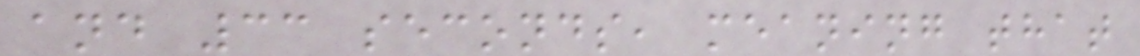and 33 seconds, meaning that
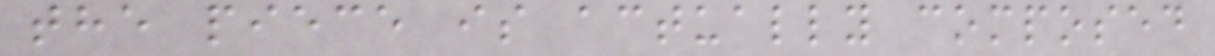the piece is actually composed
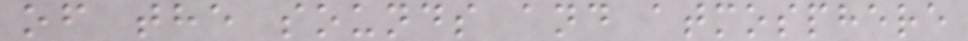of the sounds and atmosphere
